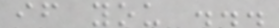if you ...
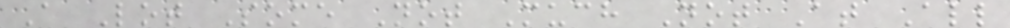A Lot Some Not Much Not At All
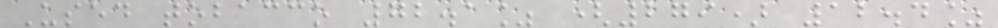Used tobacco 72.1% (279) 12.4%
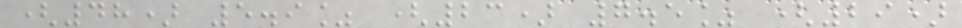(48) 5.9% (23) 7.5% (29)
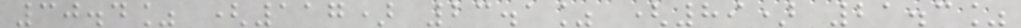30.4% (117) 23.1% (89) 21.3%
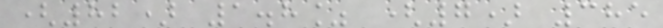(82) 1.8% (7) 385
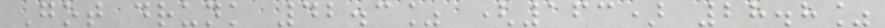Got drunk 42.3% (163) 28.8%
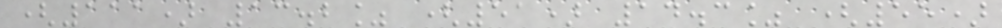(111) 13.2% (51) 14.3% (55)
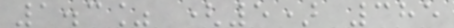1.3% (5) 385
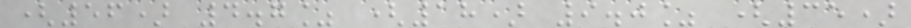(56) 4.7% (18) 9.0% (35)
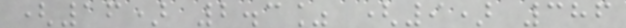(16) 2.3% (9) 386
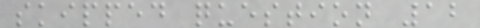skipped question 12
